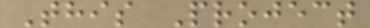This Project
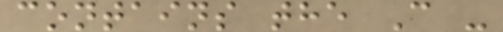contains the C -
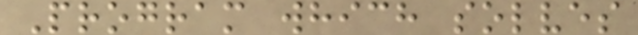Program which solves
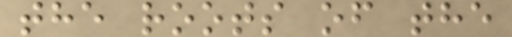the roots of the
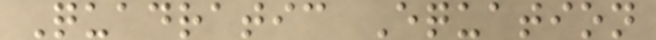Quadratic Equation
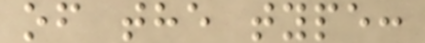of the type:
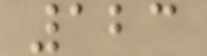123
